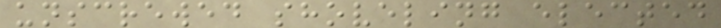unscrewed shoveling elected
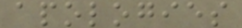apologies
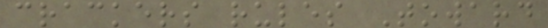crackers rules Toward
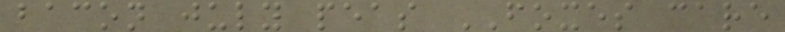bacon july peas FOXES care
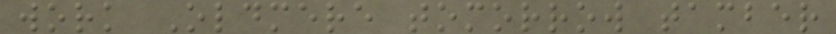work Oldmere tomorrow tamber
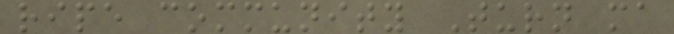ripe community Turn ma
